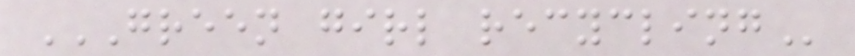GREEN GIRL RECYCLING
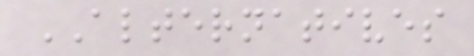ALTERNATIVES
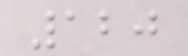120
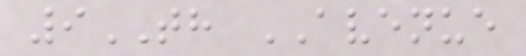9TH AVENUE
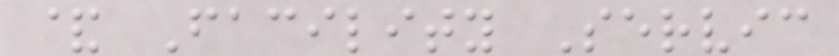& Facility Servic
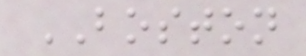BOSTON
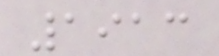1913
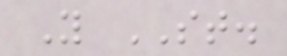Y ST.
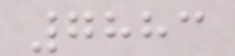7883
